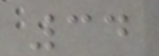34
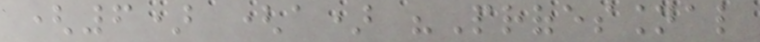(6) (a) "Professional
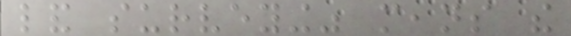land surveying" means the
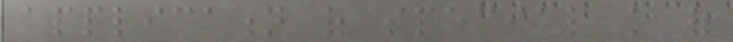application of special knowledge of
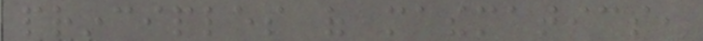principles of mathematics,
